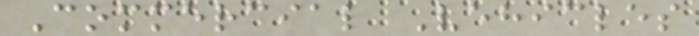Commercial Vehicles
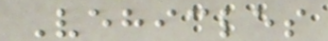Vehicles
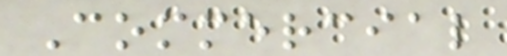Commercial
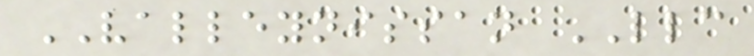VALLEYNISSAN LLC
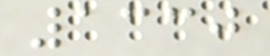1330
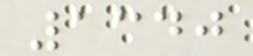1340
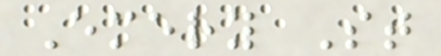Emery St
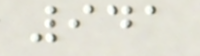941
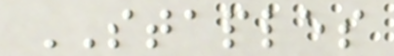STAPLES
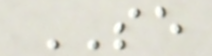SE
